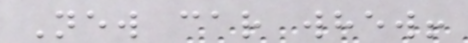New car whew!
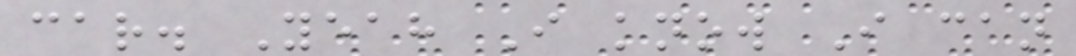car. Yeah I know I can
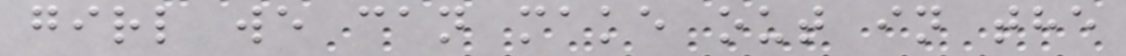girl we can make out in the
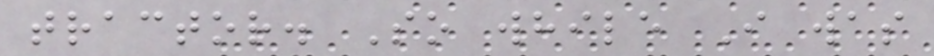tractor. So while I was
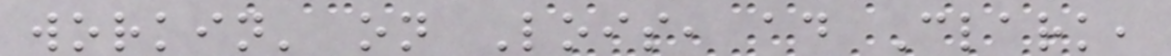workin' on Lois, ad Clark,
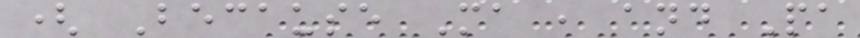( Because Ma , and Pa
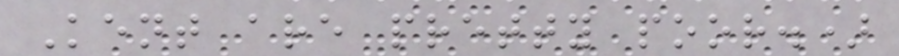Kent are pretty poor.)
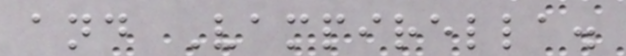and Vampirella.
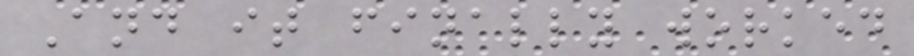And it finally worked
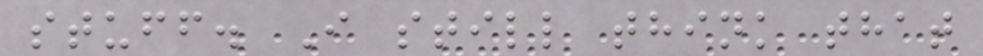stuff. I still think that
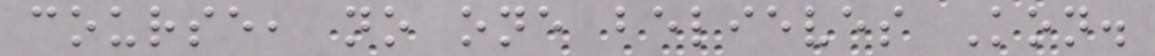course, no one believes Kon.
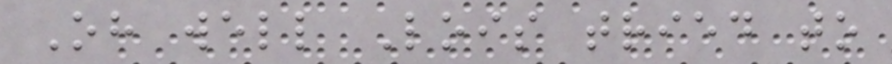Oh well Lois tried to
